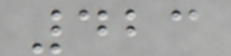423
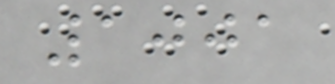1001
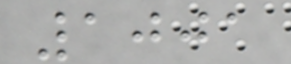1001
